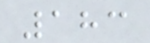183
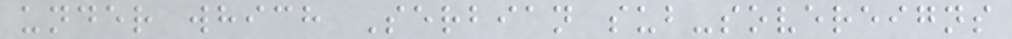under which Serbian sub-sovereigns
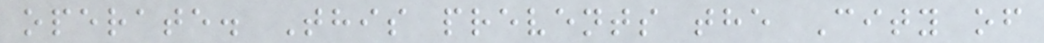operate. This prevents the City of
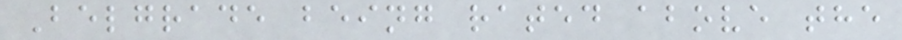Belgrade being rated above the
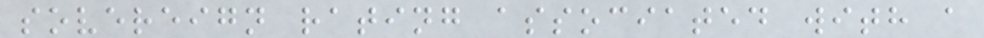sovereign rating associated with a
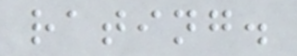rating.
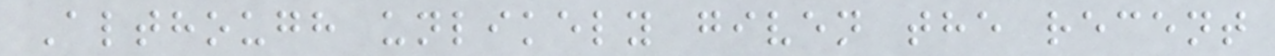Although unlikely given the recent
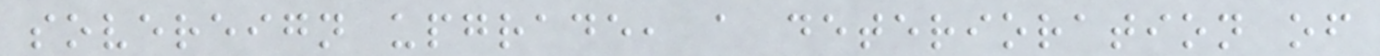sovereign upgrade, a deterioration of
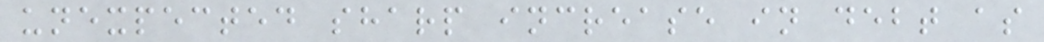unexpected sharp increase in debt as
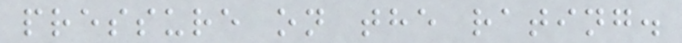pressure on the rating.
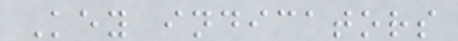Key indicators
